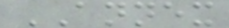ANNEX
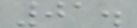01.
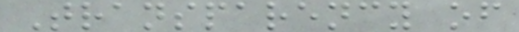Transparency of
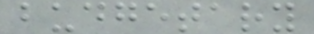budgetary
